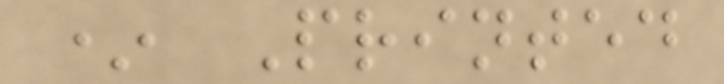* Printed
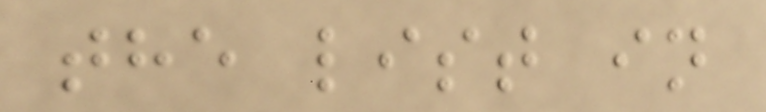the list in
